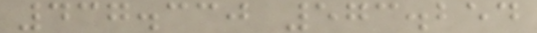437.330 573.254
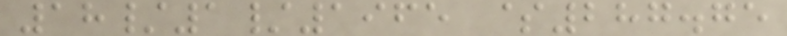18/1/1965 $287.75
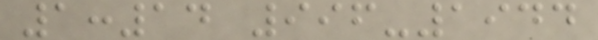1:14 996-1944
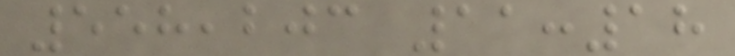558,203 11:18
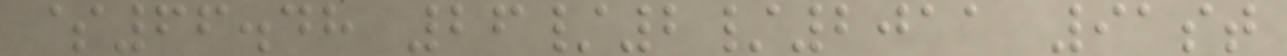$66.48 26/2/2011 91st
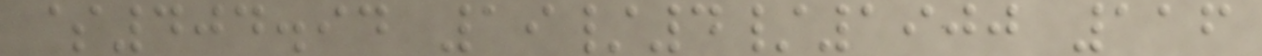$404.94 19/4/1900 116
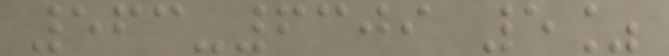563-6309 5%
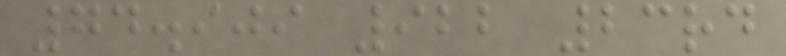74.909 922 23rd
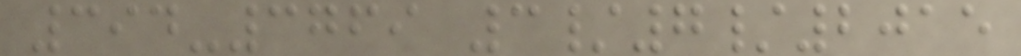394-3769 3/7/2015
